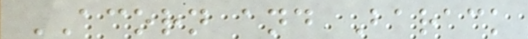ACORN and Barack
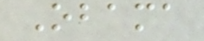Obama
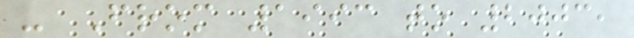- From 1993 to 2003,
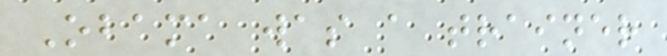Obama was a trainer
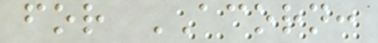for ACORN:
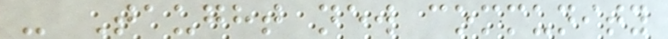- Taught new community
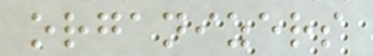organizers
